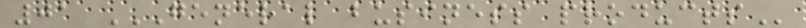01 GENERAL BUSINESS PRODUCTS
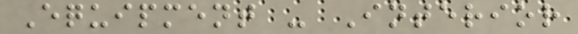Equipment - Interior
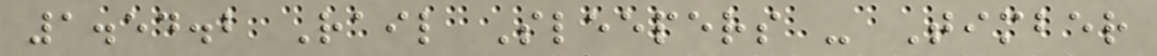1.54.2 Rail Sleepers - Timber
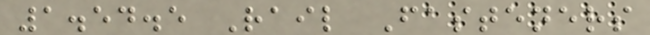1.54.5 Rail Fasteners
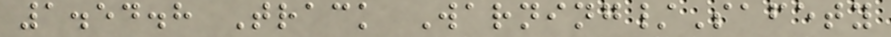1.54.8 Track Warning/Safety
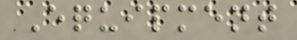Equipment
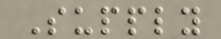Supply
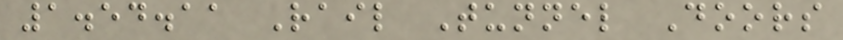1.54.11 Rail Tunnel Doors
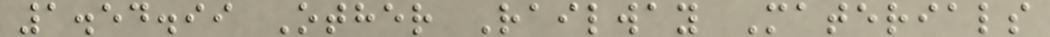1.54.99 Other Railway Materials
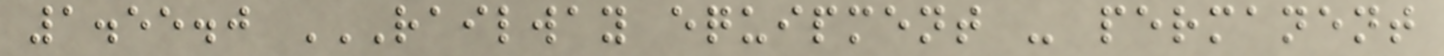1.55.0 RAILWAY EQUIPMENT - PERMANENT
